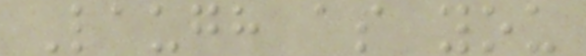Laugh as you
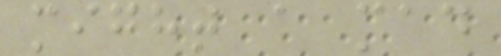might a mad
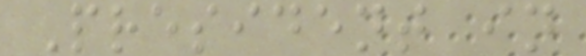President in
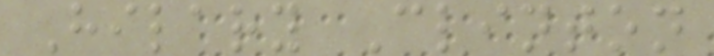Hilary Clinton
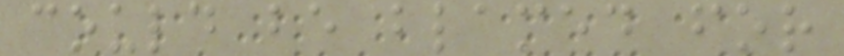could be blamed for
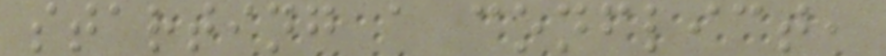starting a conflict,
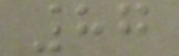87
